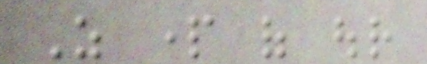As part of our
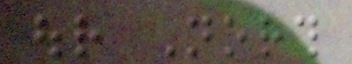our North
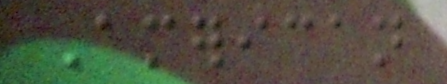American
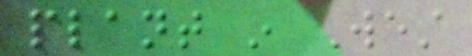plant in West
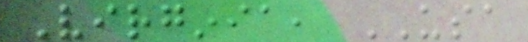Virginia, USA
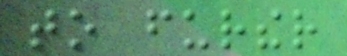to further
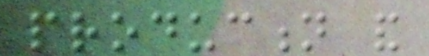production and
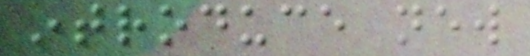introduce new
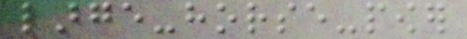large-horse-power
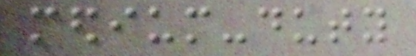medium-duty
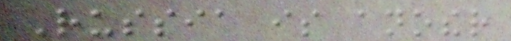Russia is another
